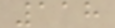118
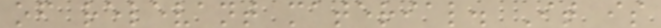of relevant material. It is
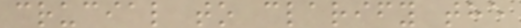crucial to clarify the
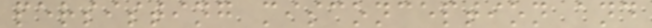persisting misconception and
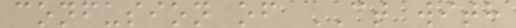confusion of CT with
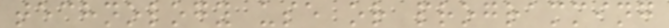technology use or programming
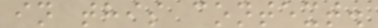in this context.
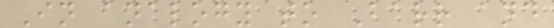In analogy to Barr and
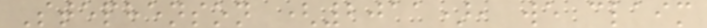Stephenson (2011), we claim
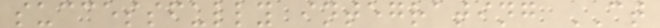successfully integrating CT
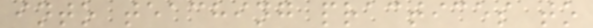into teaching practices to
